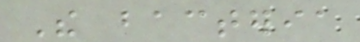The bacteria
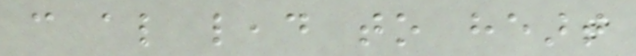can also lead to heart
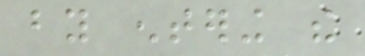by entering the
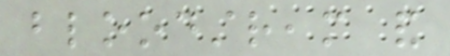bloodstream and
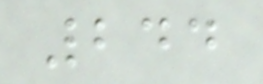244
